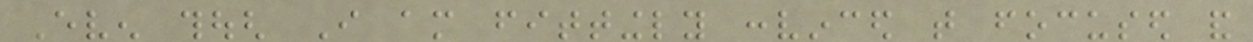Even though I am fittingly convinced that focused and
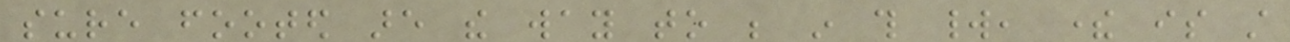sure footed are the way to be in this world, there is still
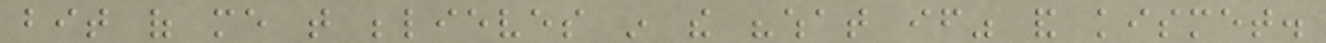bit of me that believes in the "what if" and kismet.
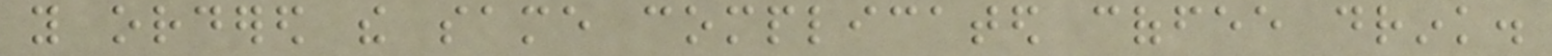you ordered the same complicated coffee drink.
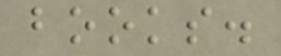books.
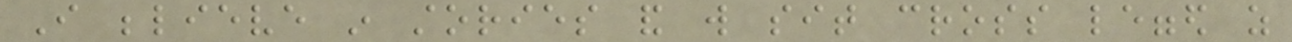I believe in stories and will sit cross legged as
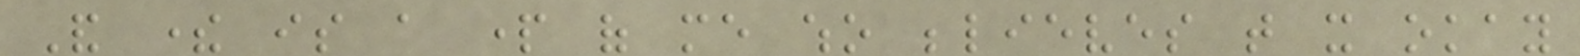And there is a part of me who believes that it okay
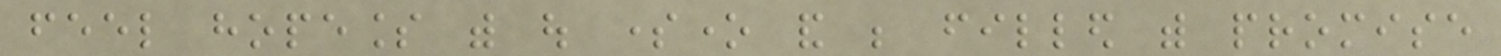feel hopeless with out someone and be filled with promise
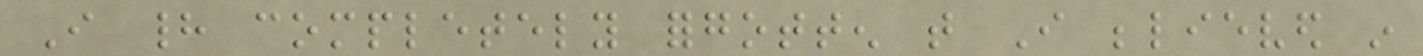I had completely forgotten that I believed in
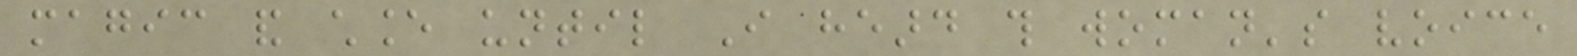magic and chance until I heard this woman's voice
